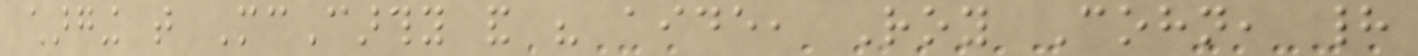charging that McCarthy and his aide, Roy Cohn, had
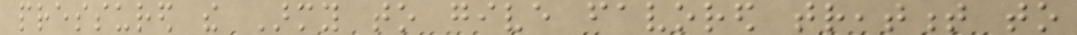pressured the Army to give favored treatment to
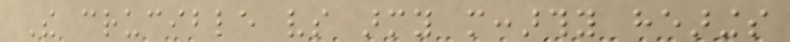The crucible vs army mccarthy hearings
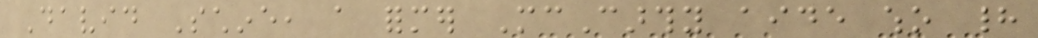David Schine, a former McCarthy aide who had
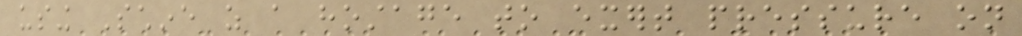using Schine as a hostage to exert pressure on
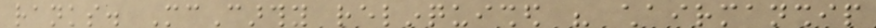ranks. McCarthy relinquished his chairmanship
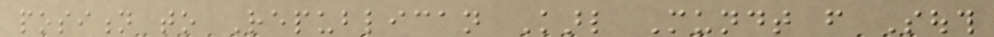position to Republican Karl Mundt from South
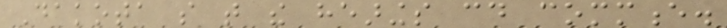Dakota so that the hearings could commence.
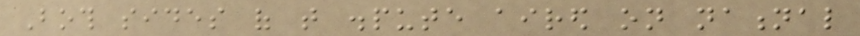Both sides of that dispute aired on national
